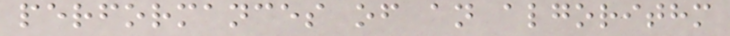performances of an algorithm
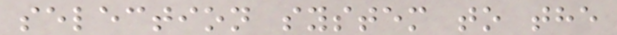selection system to the
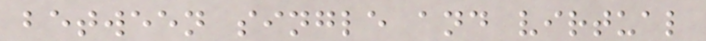between single and virtual
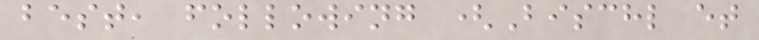best, following (Bischl et
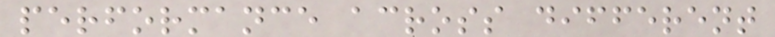performance across different
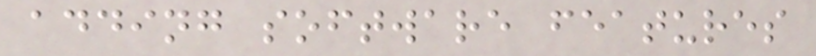adding software features
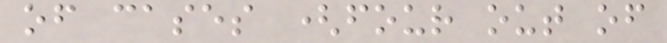of cases (four out of
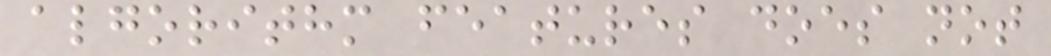algorithm features does not
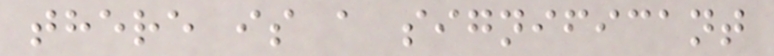there is a significant
